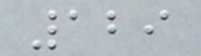129
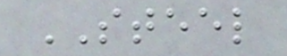STEEL
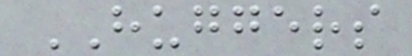HUGGERS
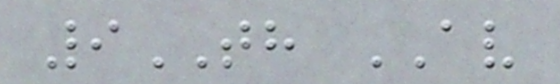9TH AV
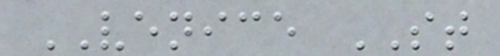VENICE ST
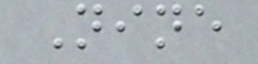Nine
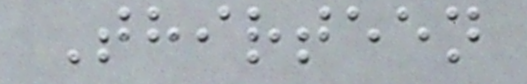Thirteen
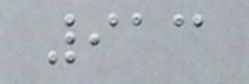913
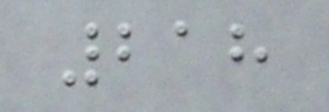218
